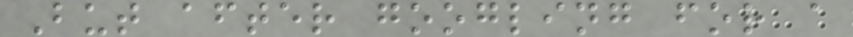But after googling for a
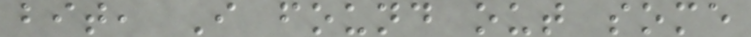bit, I found out some
